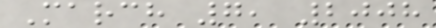March 7, 2008
